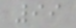99
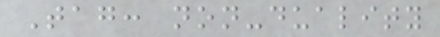Tag: non-duality
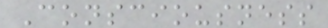Consciousness
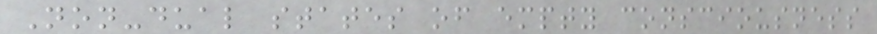Non-dual states of empty consciousness
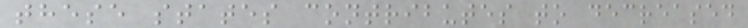these states contributes to decreased
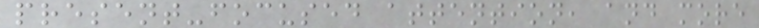present-focused attention, and more
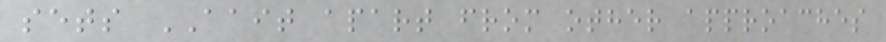sets AAIT apart from other approaches
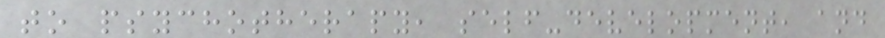to psychotherapy, self-development, and
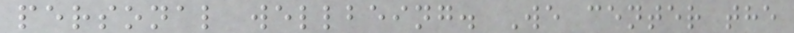personal wellbeing. We center the
